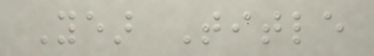Year Title
